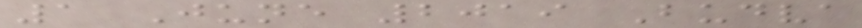1 June 2019 Budva
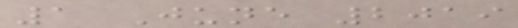1 June 2019
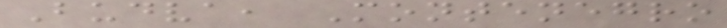Budva, Montenegro
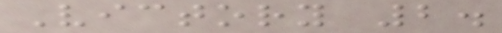Victory 2.
